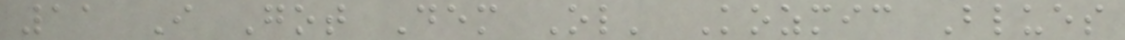11 I Got Dem Ol' Kozmic Blues
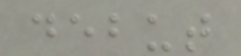debut
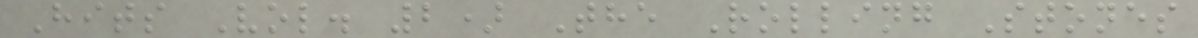Hits Vol. 2) The Rolling Stones
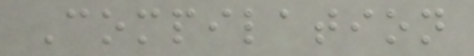Compilation
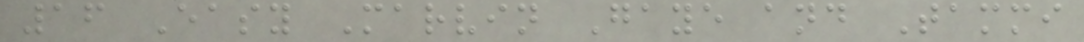16 Easy Marvin Gaye and Tammi
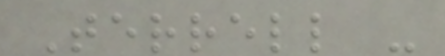Terrell -
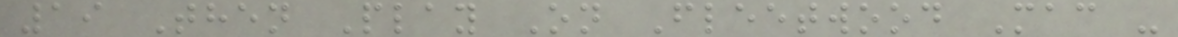19 Then Play On Fleetwood Mac -
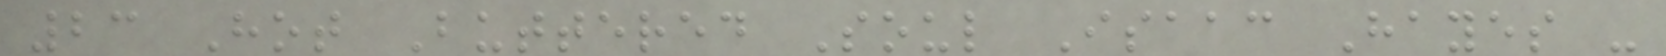23 Hot Buttered Soul Isaac Hayes -
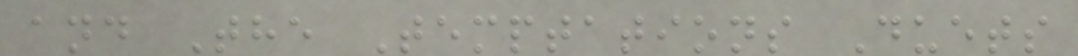and The Temptations Duets
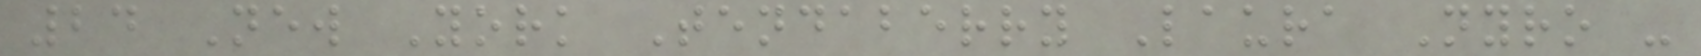24 New York Tendaberry Laura Nyro -
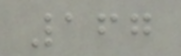167
